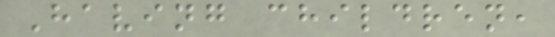Having children,
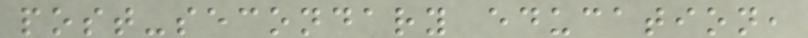post-secondary education,
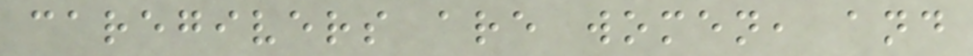caregivers are women, and
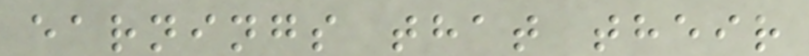earnings that their
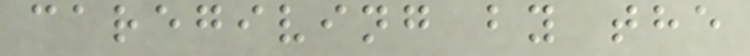caregiving by the
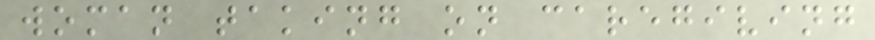woman taking on caregiving
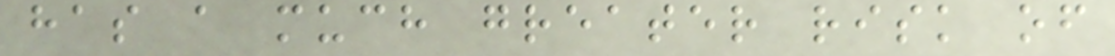has a much greater risk of
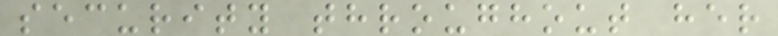security throughout her
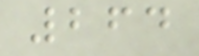264
